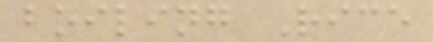boiling Rice
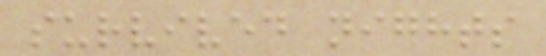survived nights
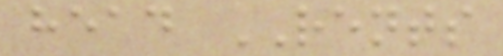head RENTS
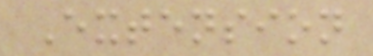Extension
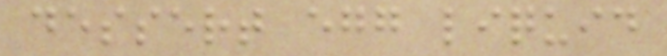dessert egg liquid
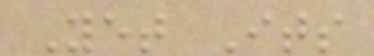Yet Its
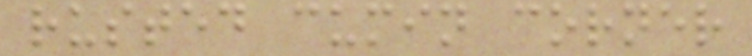rusted cumin corner
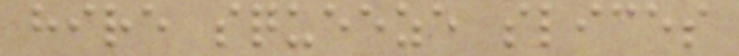hire squeeze slices
